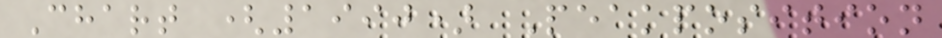Chart (1990) Peakposition
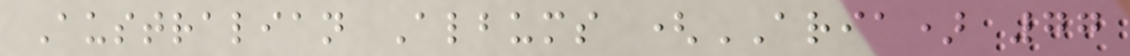Australian Albums (ARIA) 77
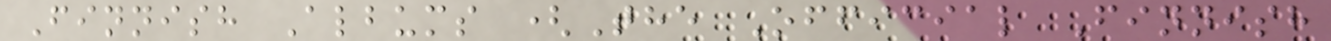Finnish Albums (The Official Finnish
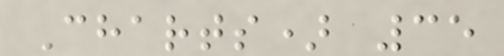Charts) 35
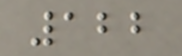122
